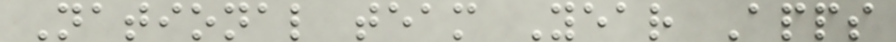National team Year Apps
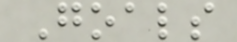Goals
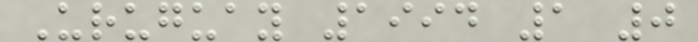Uruguay 1994 1 0
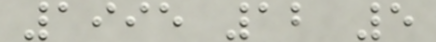1995 12 5
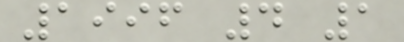1996 4 1
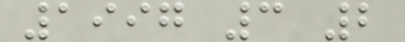1997 3 2
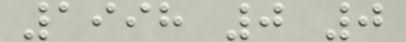1998 0 0
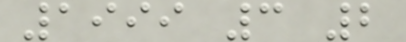1999 3 2
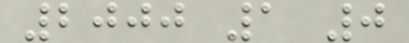2000 1 0
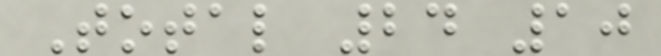Total 24 10
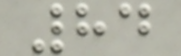84
